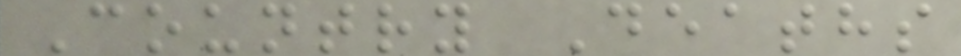Country Deaths
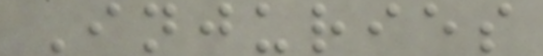Injuries
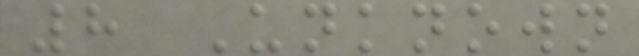8 Unknown
